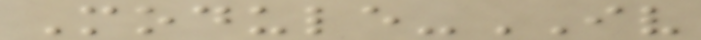Module-IV
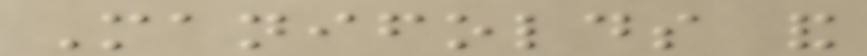Manifolds and
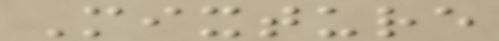Mixture
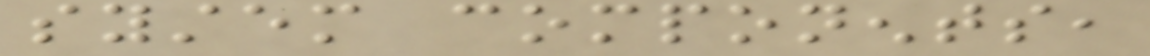system components,
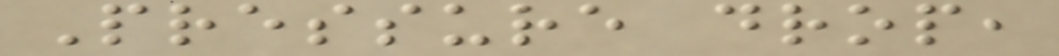Pressure drop,
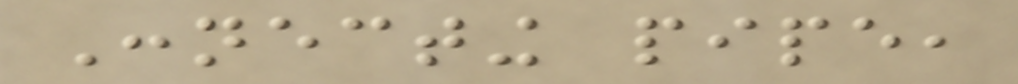Connecting pipe,
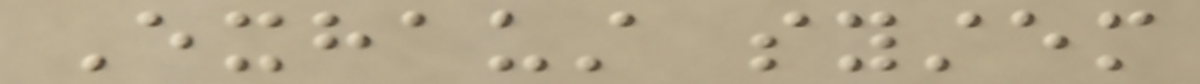Exhaust system
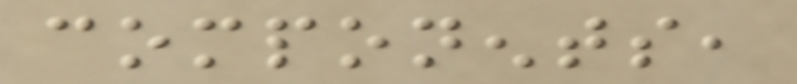components,
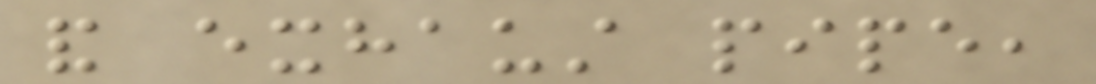and exhaust pipe,
